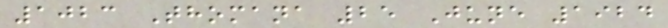1023 Thomana 25 June 1924
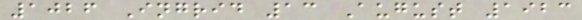1026 Ingrid 13 August 1923
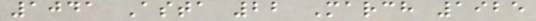1041 Asta 22 March 1925
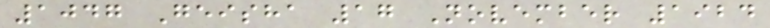1047 Geisha 17 November 1924
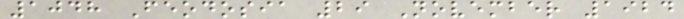1048 Feodosia 29 November 1924
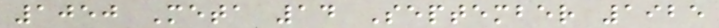1050 Meta 14 September 1925
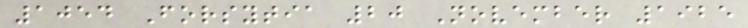1054 Forsytia 20 November 1925
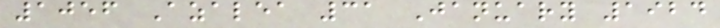1056 Azalea 31 January 1924
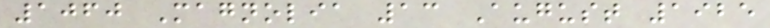1060 Magnolia 13 August 1925
